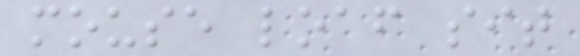mouse loaf sit
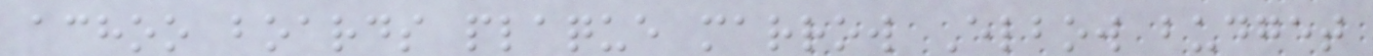achoo boards plaque marrow Elbow budget
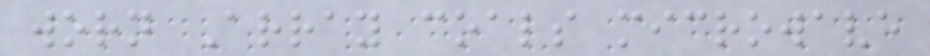worn Array coals microwave
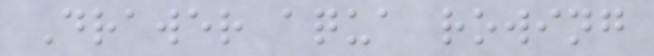Drawer aqua rowing
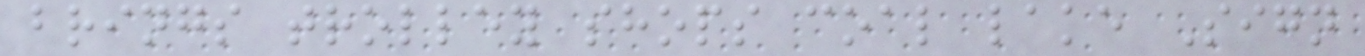brings trolley shops coal lake Sign
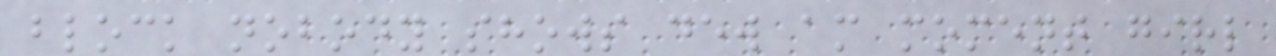block nobody shows dew am moment girl
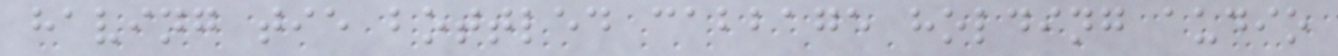having tie bottled cabbage holding audio
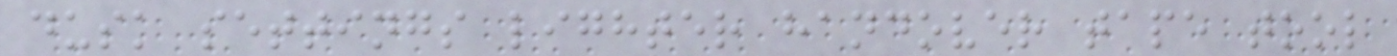dusk settings lighter handover tape tool
